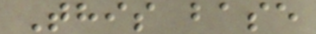This base
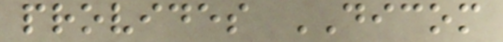provides DICOM
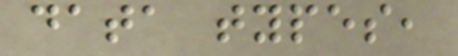data types,
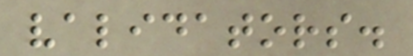validators.
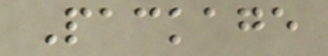Package
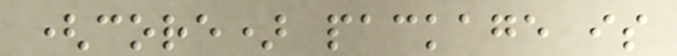(core) package is
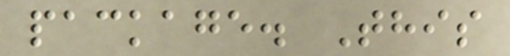package. This
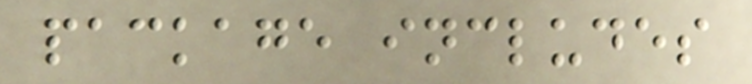package includes
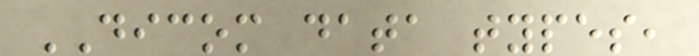DICOM data types,
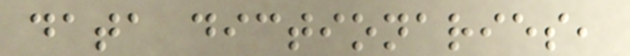data dictionaries,
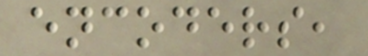encoders,
